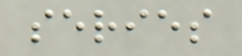series
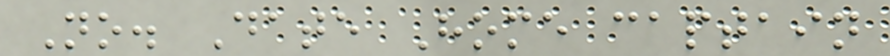No. Date Home captain
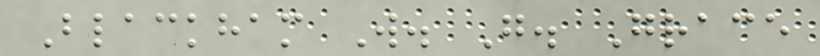Blackham W. G. Grace
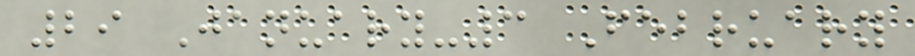29 January-3 February
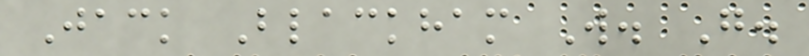Jack Blackham W. G.
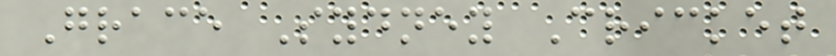Grace Sydney Cricket
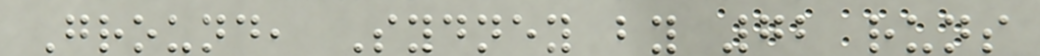Ground, Sydney by 72 runs
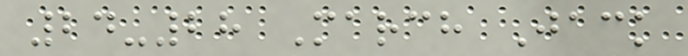24-28 March Jack
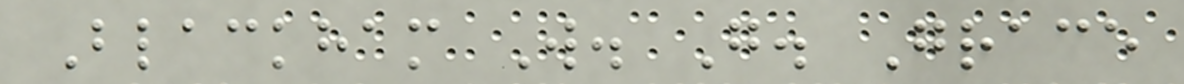Blackham W. G. Grace
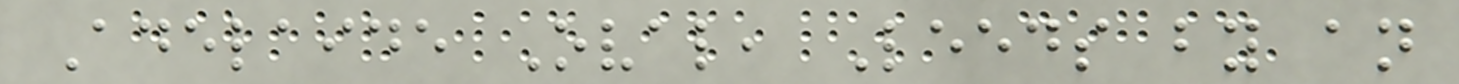Adelaide Oval, Leeds by an
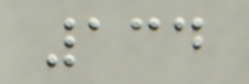134
